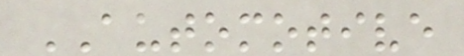AUTOMOTIVE
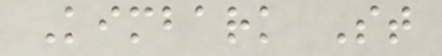Kimbark St
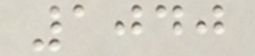1040
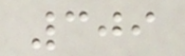309
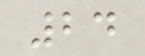24
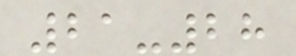21-28
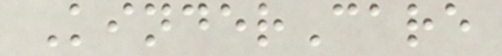KinderCare
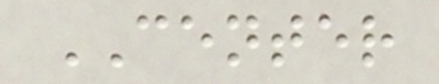CENTER
